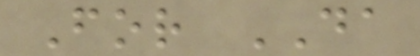For DA
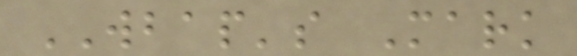WBAP's Mark
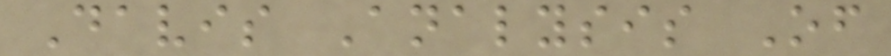Davis Analysis Of
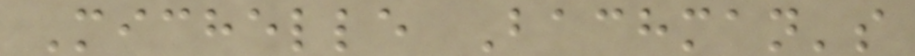Michelle Bachman's
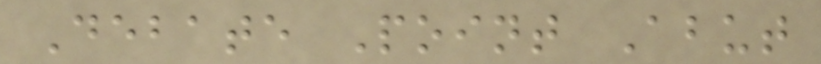Debate Point Abut
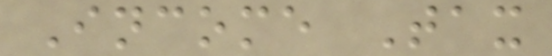Income Tax
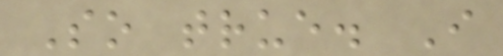So true. I
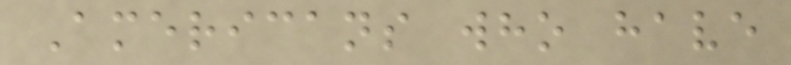Americans who have
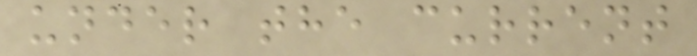under the current
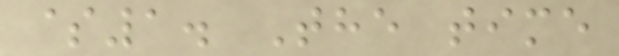$1. The time
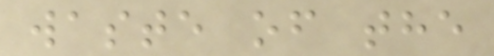waste of the
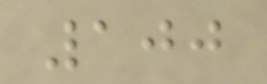100
